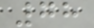78
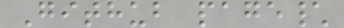Github page\
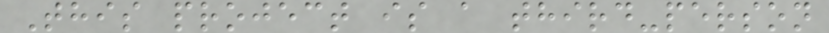This project is a third-person
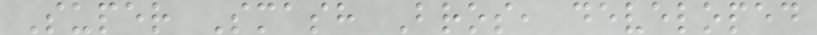Super Smash Bros, developed
